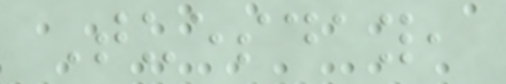Tuesday,
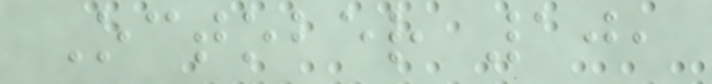October 10,
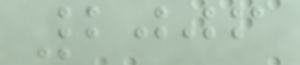2006
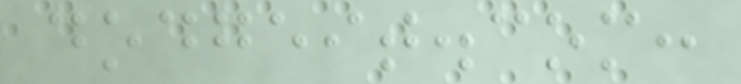dodgeit.com:
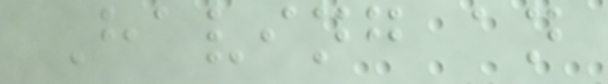Having an
